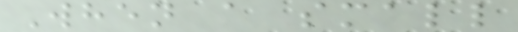When a small
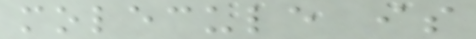molecule is
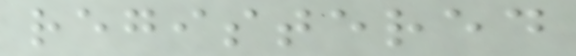registered
